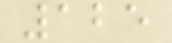125
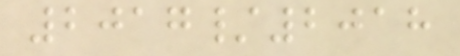2017/2018
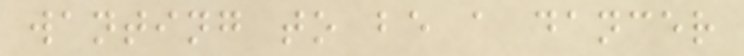wanting to be a dancer
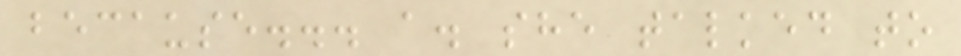because... a. she talked to
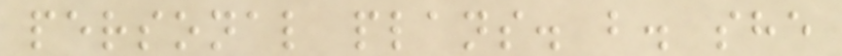personal plans. b. she
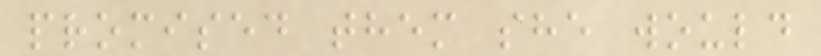promised them she would
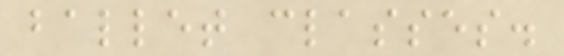ballet classes.
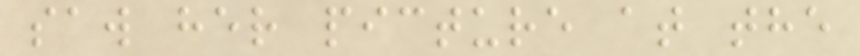saw her picture at the
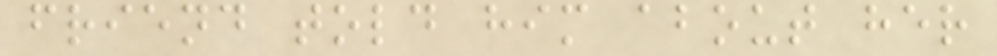friend told him about her
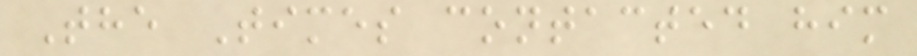The Times contacted him
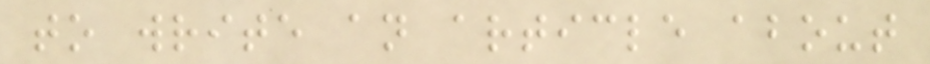to write an article about
